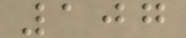107
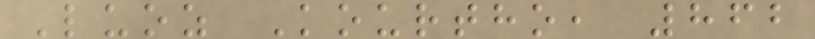Luoz Kourtho, 862
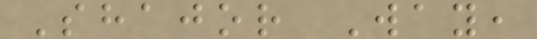Shajor Way,
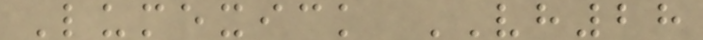Lumexick VH28
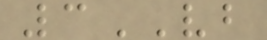3VB
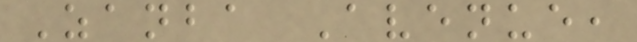Zanba Avenue,
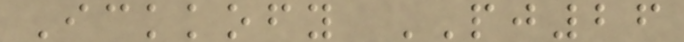Ickkofy PJ26
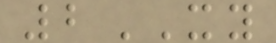2XY
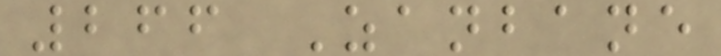266 Zanbane
